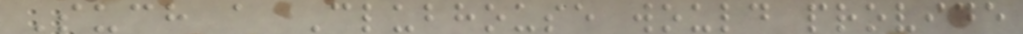Such a Clubhouse would provide
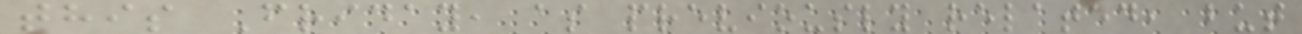this Friday, as previously related, but
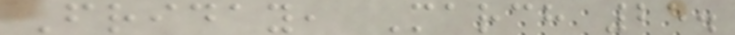Friday, March 25.
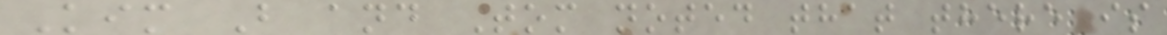Kim B and Tom noted that there is
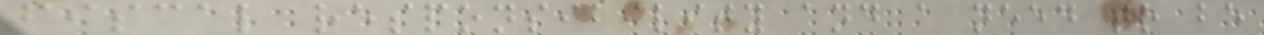fiscal responsibility and a need to be
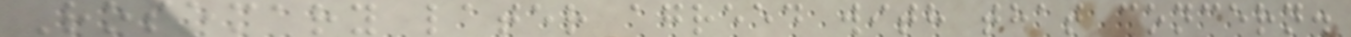Rosemary later agreed with that concern.
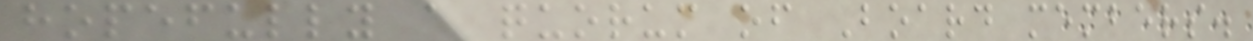hopefully a quorum of Board members.
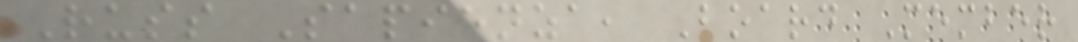Russ Sapienza, Board Member
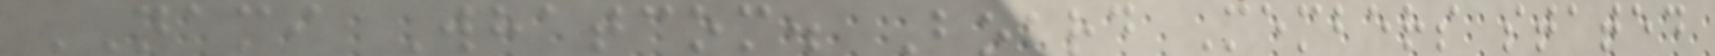NAMI Whatcom. Board Members stated
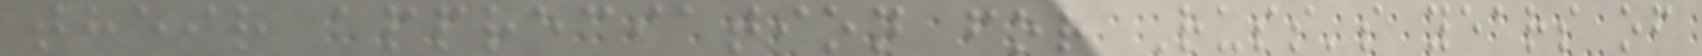their appreciation for Russ's years of
